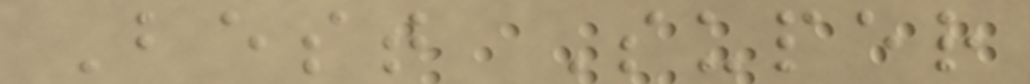Best Super
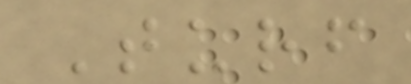Turf
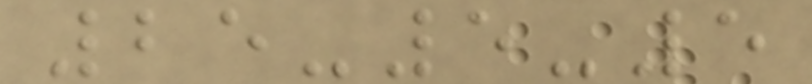25-5-5
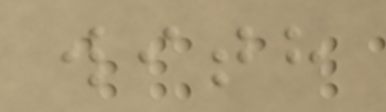with
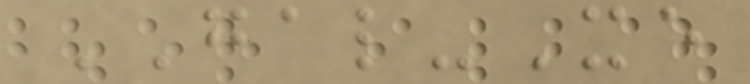GAL-Xe
